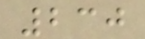230
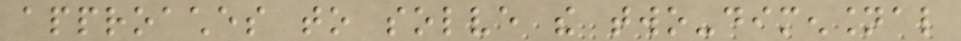approaches to solve the two-dimensional
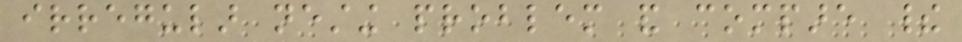irregular nesting problem and compare their
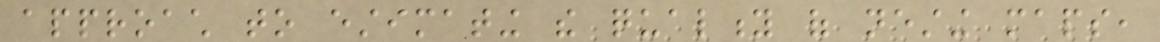approach to estimating the quality of nesting maps,
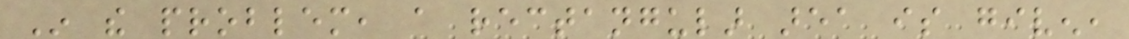In the problem, a rectangular area is given,
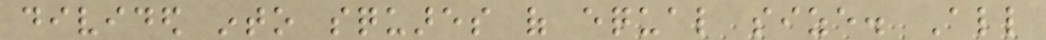divided into squares of equal size. All
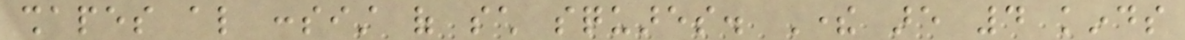shapes also consist of such squares. There are 4 kinds
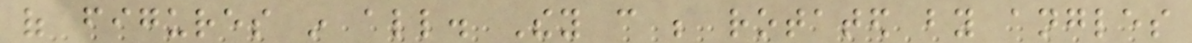of figures in all. They can be rotated by angles
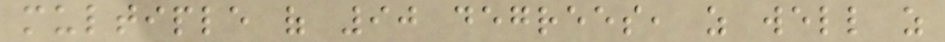multiple of 90 degrees, as well as
